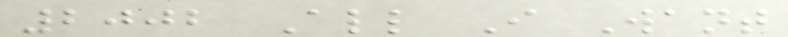2002 All I Want
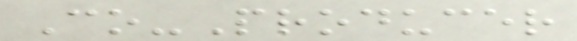Co-Producer
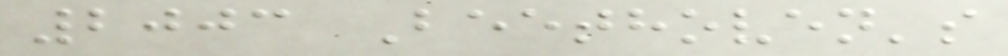2003 Beethoven's
